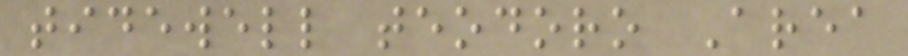tidewell teodoro Area
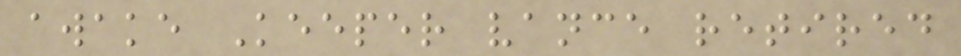awake Keeper vance retired
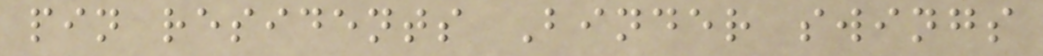pin residents Binder swings
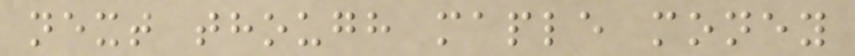next though maple money
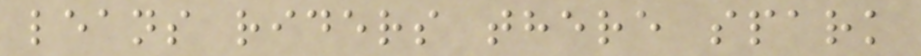leans riders there spark
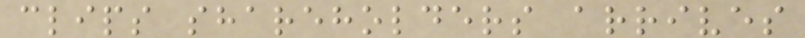clips shareholders arrives
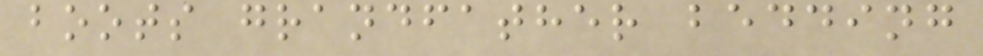boots grandfather bedding
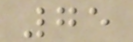75
